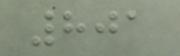801
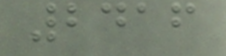2416
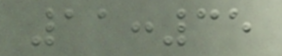11:35
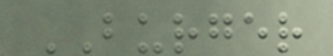BURGER
